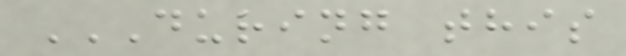DURING THIS
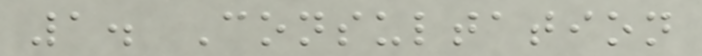1. Consultation
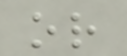or
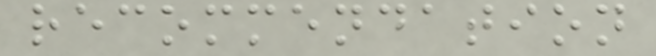recommendation
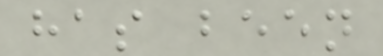has been
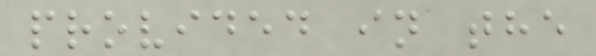provided in the
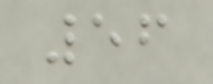56
